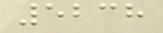5238
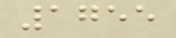1755
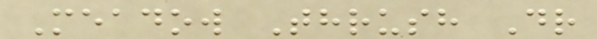Meadow Thrush Dr
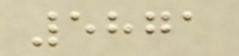5871
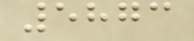5873
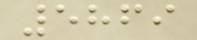5869
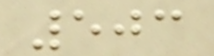503
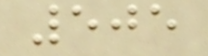505
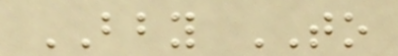BBY TO
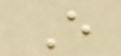E
